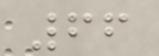66
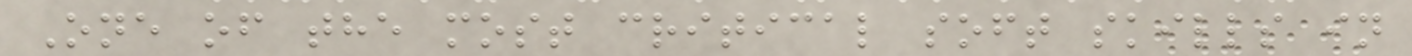One of the most critical soft skills in
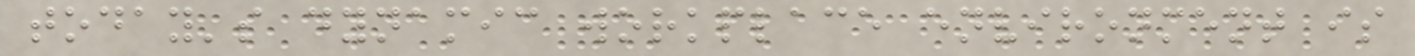today's dynamic workplace environment is
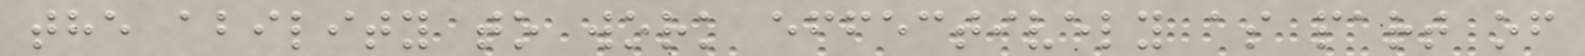the ability to work effectively as part of
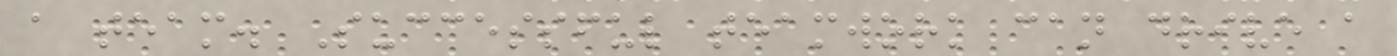a team. Successful teamwork can drive a
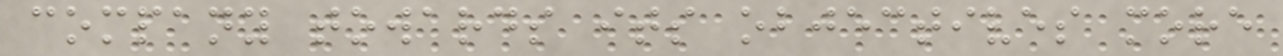company towards its objectives more
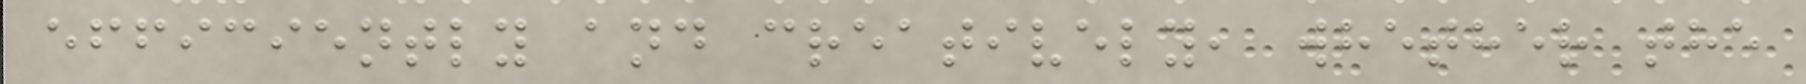efficiently and creatively, whether the
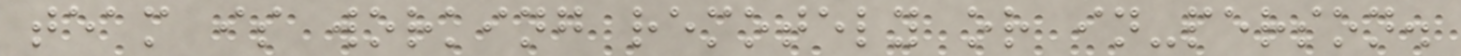team is working remotely or in-person.
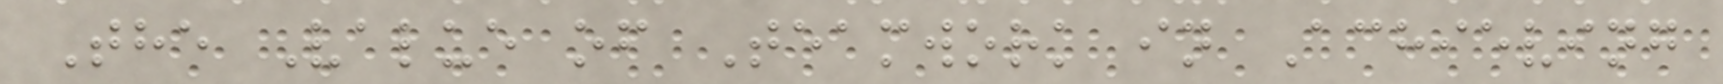The Value of Teamwork in Achieving
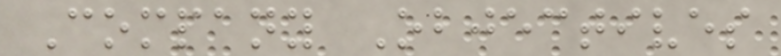Company Objectives
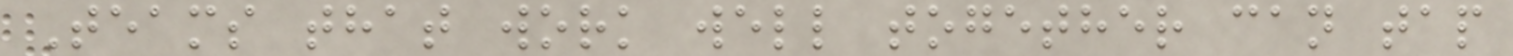Teams that work well together can tap
